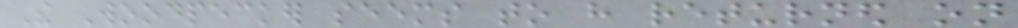The Woodpecker seems to have returned on
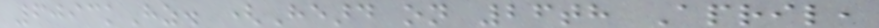6093kHz. (Heard on 26th April,
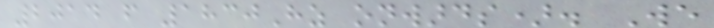2014 from 1830Hz onwards). We
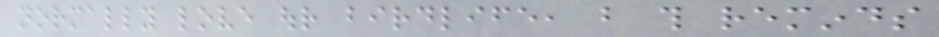normally love our birdlife, but this reminds
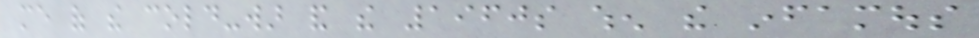me of the cold-war and the 1960s when the infamous
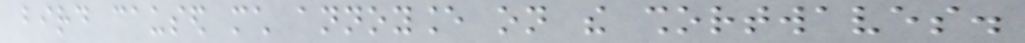bird caused much annoyance on the shortwaves.
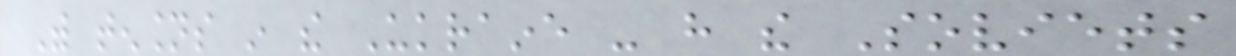With tensions in the Ukraine - have the Soviets
